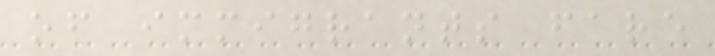of immigrants fare
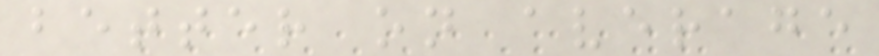better on average
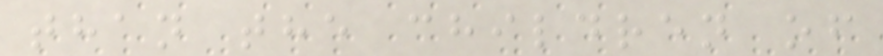than the children of
